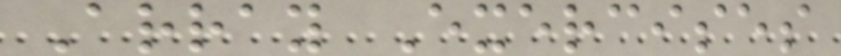Array Exercises
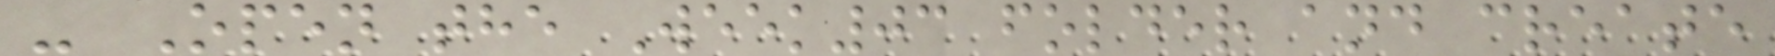- Open the Week03 folder and create
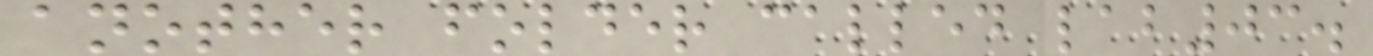another folder called lab03.
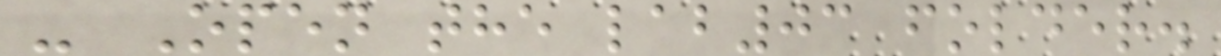- Open the lab03 folder.
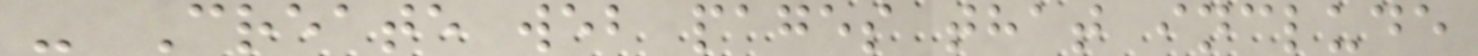- Create web pages that include
